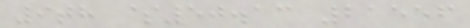9th $50.13 21556
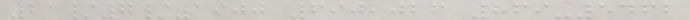21/7/1900 690,026 869-5462
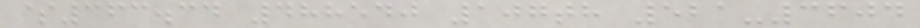$363.34 488540 107th 521-3604
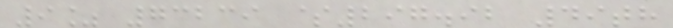9% 73239 $297.92 49th
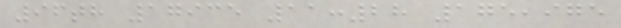96th 17935 11:28 175,975
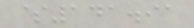$141.91
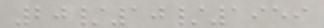20/10/1959
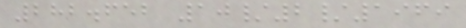282.652 10/2/1969
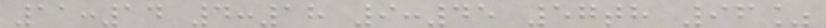11:14 4:18 9:45 57th 96%
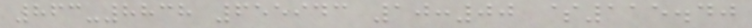863-8838 655943 10:00 $115.40
